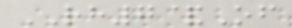RH7&Of
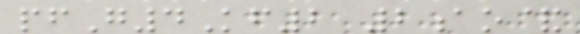pfG4Kf2 2ao&
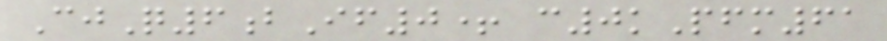CjQ6bIf0+ c0kPfm61
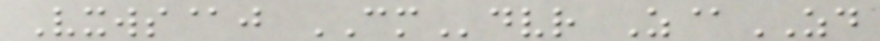Vxws@j CMdvr Z@ZD
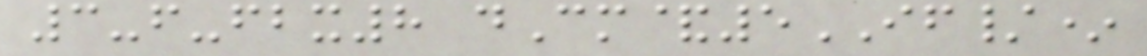3-f-fbx8 dCm&5IF/*
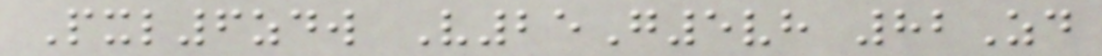Pxl6zdw V25G5vh 82Zd
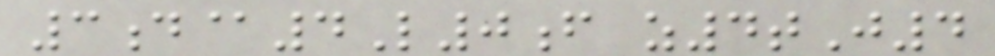3d@4L0f z4tJ4
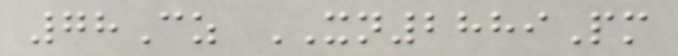78Cz XN2889Pm
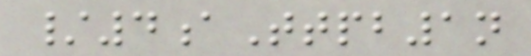/4aTtpb1n
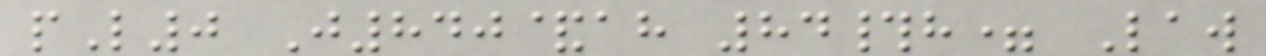pL0 J840&ah 84#h= Law
